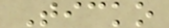Ticko
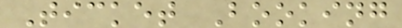Ticket Booking
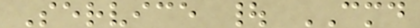Service | CMD
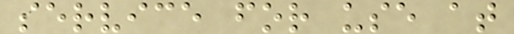service for use at
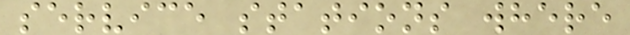service stations where
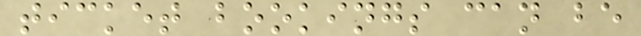ticket bookings can be
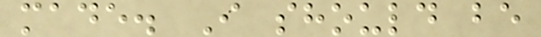made. I should be
